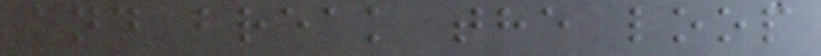and break the loop
